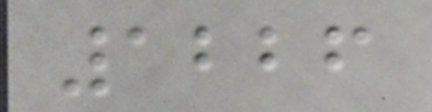1226
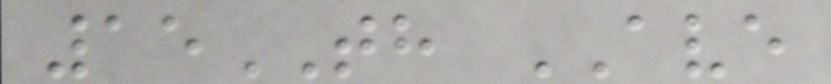15TH AVE
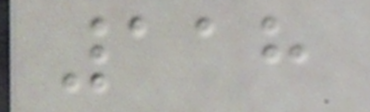118
